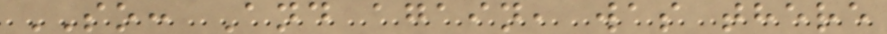SO: And again, was there
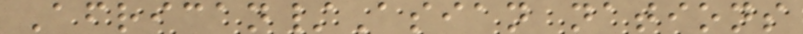African/Asian nations
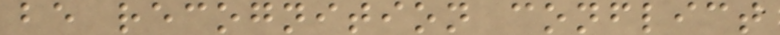be recognition conflict
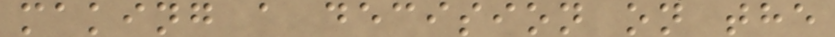making a decision on the
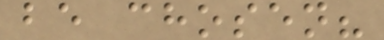be chosen?
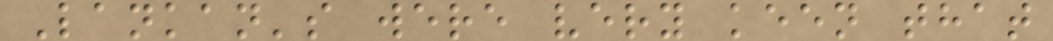Lankan's were very keen that
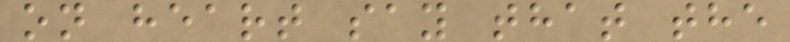on heart say that the
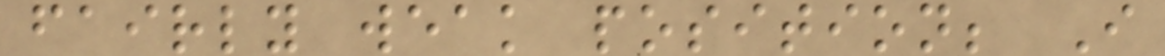fairly weak position; I
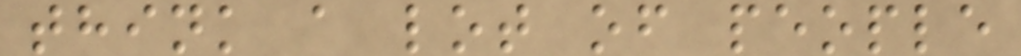think a lot of people
